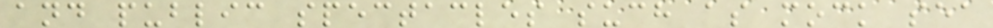and public spectacles such as mock sea
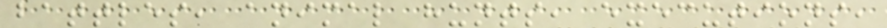battles, animal hunts, executions,
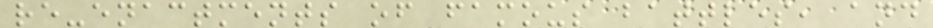re-enactments of famous battles, and
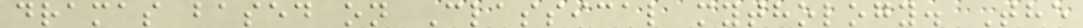dramas based on Classical mythology. The
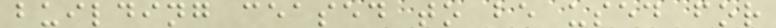building ceased to be used for
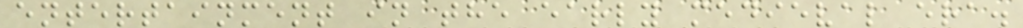entertainment in the early medieval era.
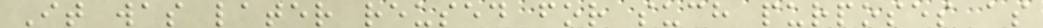It was later reused for such purposes as
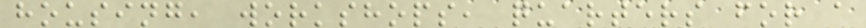housing, workshops, quarters for a
